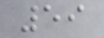59
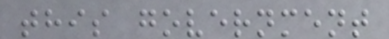this government
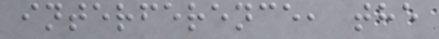interference, the
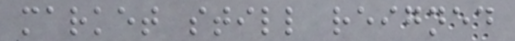market still reigned
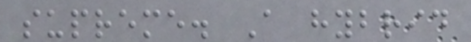supreme. A hybrid
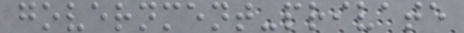government-private
